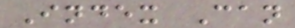Index Can
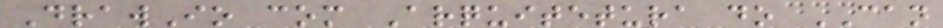DrawIo com Arquitetura do CAN
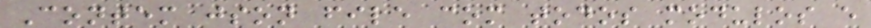Contem json file com todos modulos e
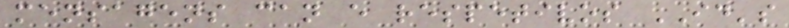mensagens can e respetivos ID's
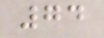74
